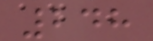248
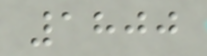1800
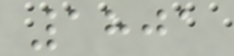1801
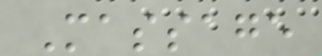Massage
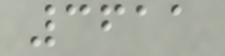3611
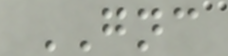GNC
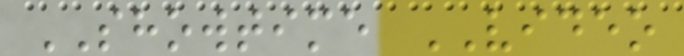SHOWTIME VIDEO
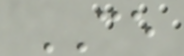CE
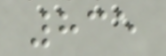835
